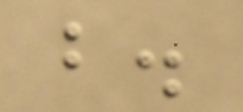b.
